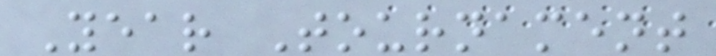Year Tournament
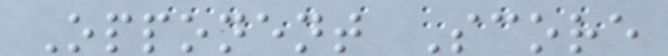Opponent Score
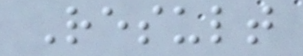Result
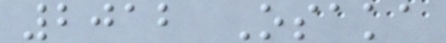2012 Osaka
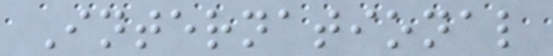International
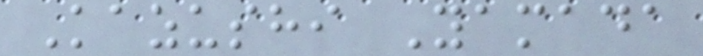Kazushi Yamada
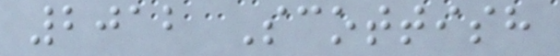2012 Scottish
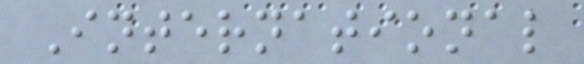International
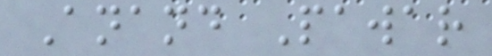Anand Pawar
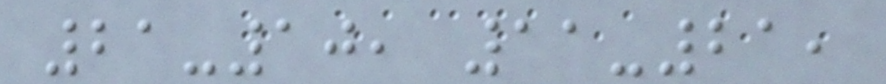21-10, 11-21,
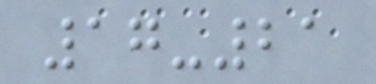17-21
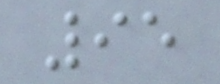95
